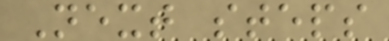Next steps
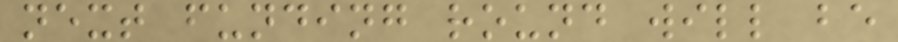next funding round will be
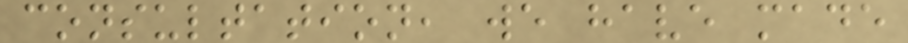consultation, we have made
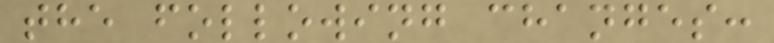the following changes:
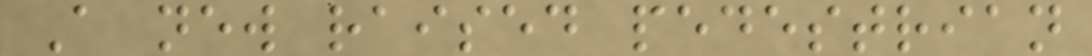A new raised pedestrian
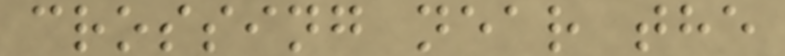crossing near the
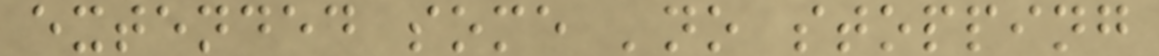extended some 'no stopping
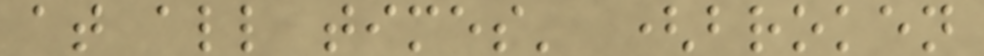at all times' (broken
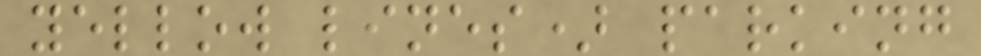yellow lines) parking
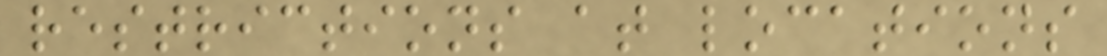restrictions at locations
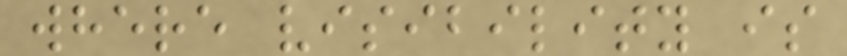where visibility is
